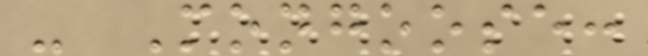- Mongoose:
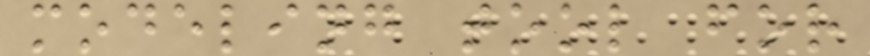modeling tool for
